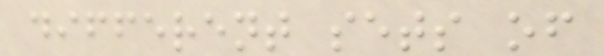different sets of
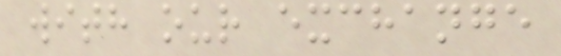with our exchange
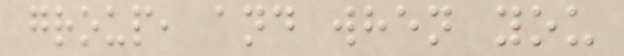group, and when you
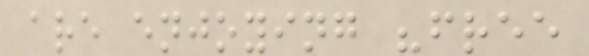are enjoying "free
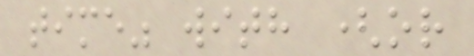time" with (or
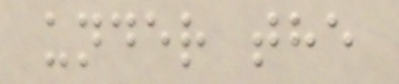under the
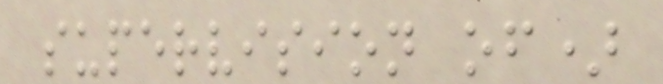supervision of)
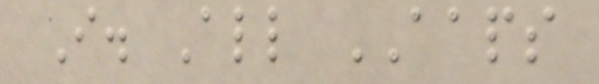I. All AAPS
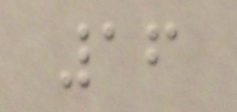16
